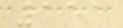151
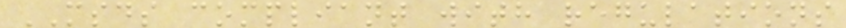MSDS compliant with regulations
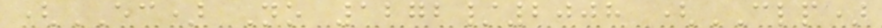(EC) No 1272/2008 (CLP)
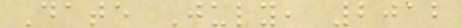Date July, 2012
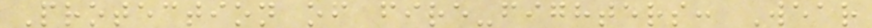Protection of fire-fighters: Wear
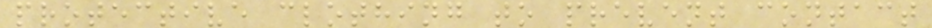protective clothing to prevent contact
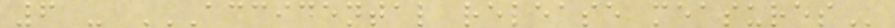6 - ACCIDENTAL RELEASE MEASURES
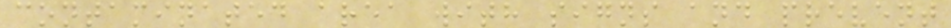contaminated area with signs and prevent
